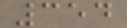354
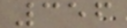356
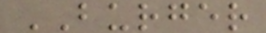BURGER
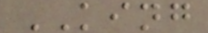KING
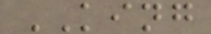KING
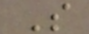S
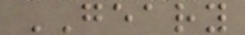GEARY
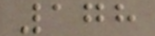178
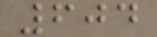604
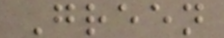Green
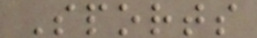Sports
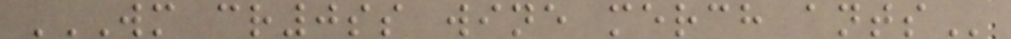WM CR0SS WINE MERCH ANTS
